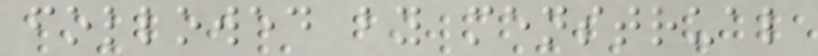followed by menstrual
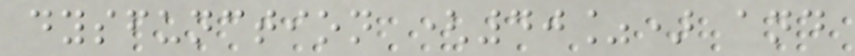dysfunction (40%) and
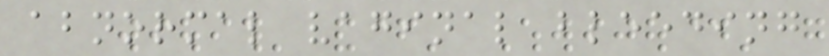abnormal vaginal bleeding
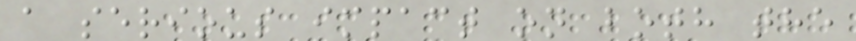a serious impact on both the
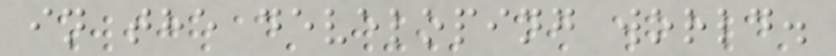in the developing world.
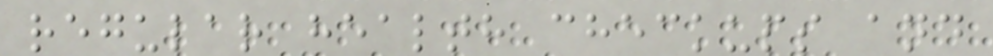regular health checkups and
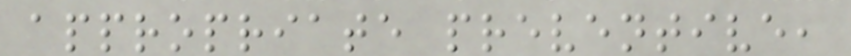appropriate preventive,
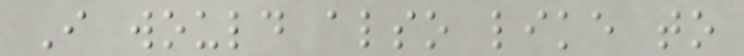I would also like to
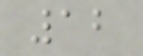12
